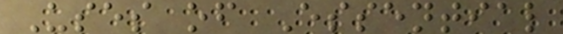Uses of Essential
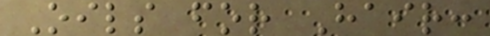Oils for Hair:
